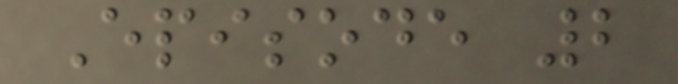Episode 2
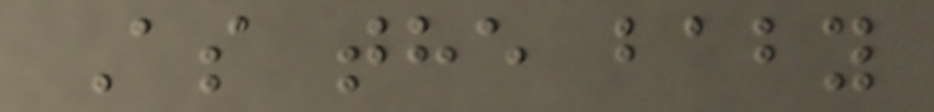As the baby
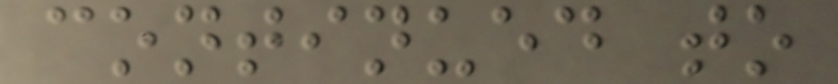continued to
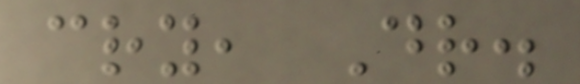cry, Dr.
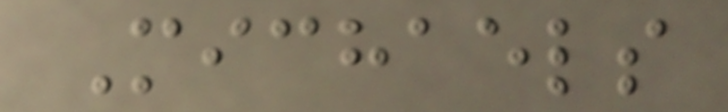Michaels
